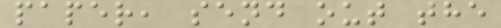paper, send out the
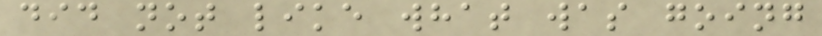did not like what was going
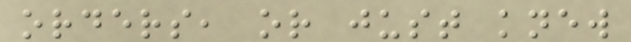orders, or just knew
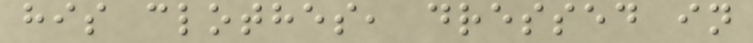his clothes, dressed in
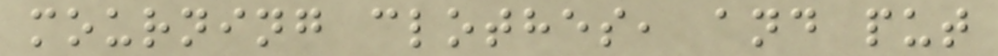mourning clothes, and put
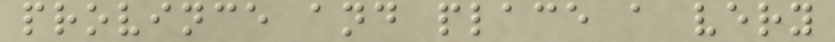province and place a very
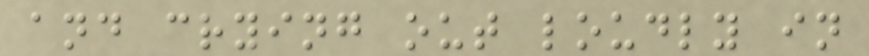and crying out loudly in
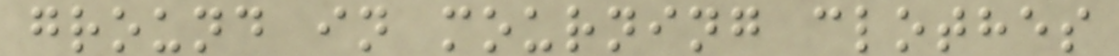ground in mourning clothes
